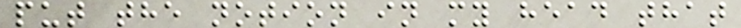put the notion in my head that
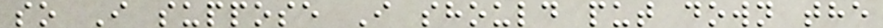so I suppose I should put down the
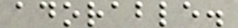adorable.
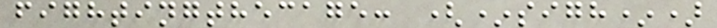fightingthecage: (*sigh*)
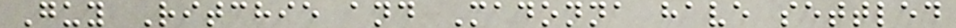Guy Ritchie and Madonna have settled
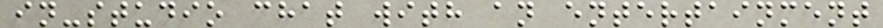in-studio chat with an entertainment
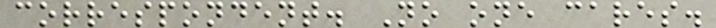correspondent. No one cares.
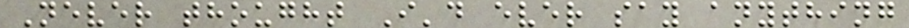Never thought I'd ever say anything
